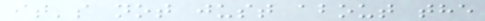it's not just about the
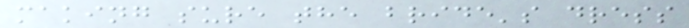making sure the bride's dress
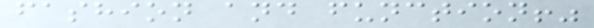fashion and function!"
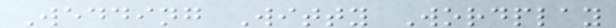Wedding Witty Wordplay
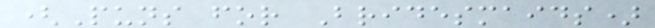(Puns for Bridesmaids)
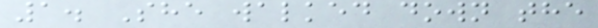1. She walked down the
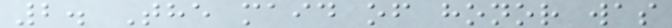2. The maid of honor was
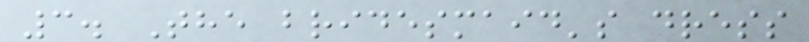3. The bridesmaid's dress
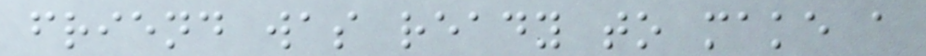friend was ready to make a
